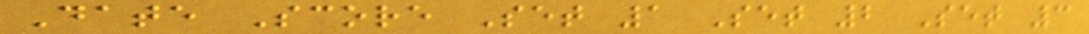Date Score Set 1 Set 2 Set 3
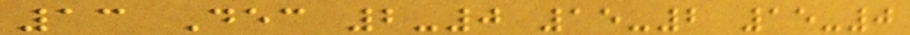13 Dec 2-0 15-2 15-0
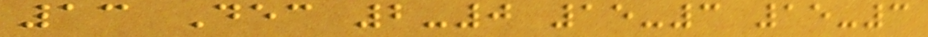13 Dec 2-0 15-3 15-3
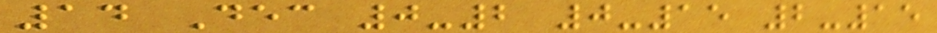14 Dec 0-2 0-15 2-15
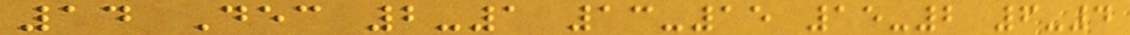14 Dec 2-1 13-15 15-2 6-4
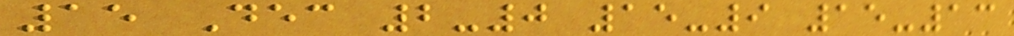15 Dec 2-0 15-9 15-13
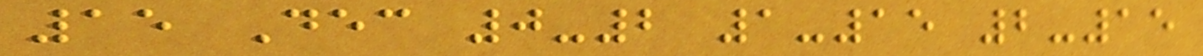15 Dec 0-2 1-15 2-15
